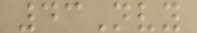43Nvy
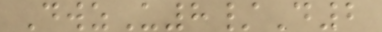DwzU8/D2
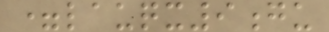=lauqx9gu
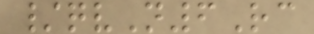/qvN6Rc
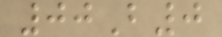00B0
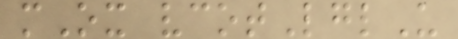mOx vcotLglU
